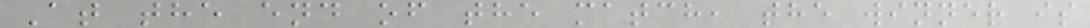At the end of the match, the winner is
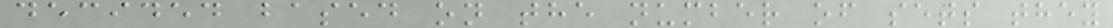decided based on the number of sets they
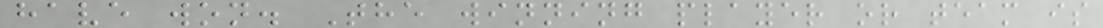have won. The winning player or team is
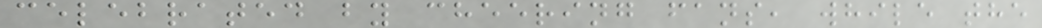celebrated by cheering fans, while the
